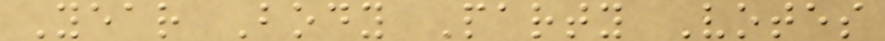Year Body Party Votes
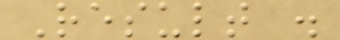Result .
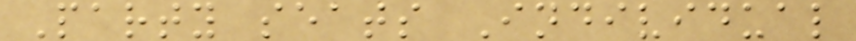Party seats Individual
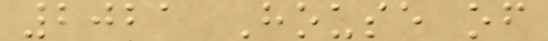2021 House of
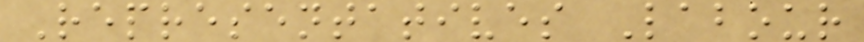Representatives Labour
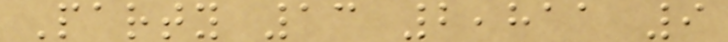Party 13 2,811 9
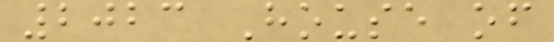2023 House of
